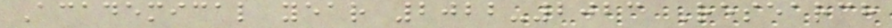Academical year 2022-2023 Research
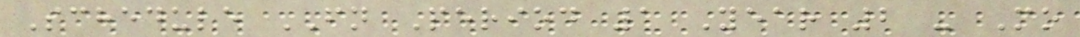Schedule FN Period 1 Year 2 - Mo
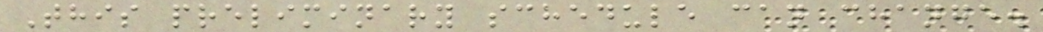This preliminary schedule can change.
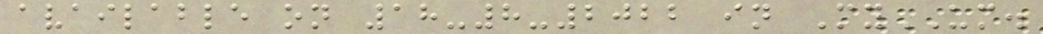available on 18-8-2022 in MyUM.
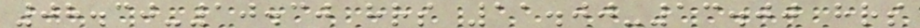08.30-10.30 hrs 11.00-13.00 hrs
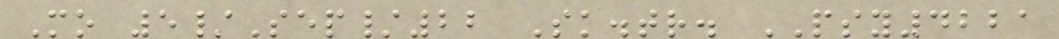Mo 5/Sep/22 Sk.tr. PSY4221
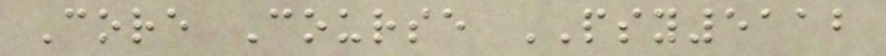Core Course PSY5112
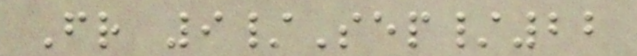Fr 9/Sep/22
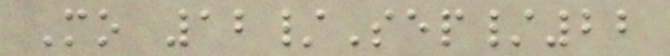Mo 12/Sep/22
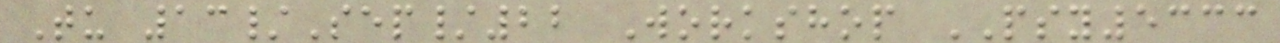Tu 13/Sep/22 Workshop PSY5333
